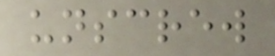unscrew
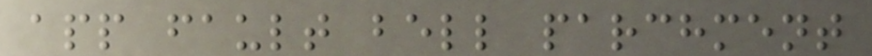app fault bell parchment
